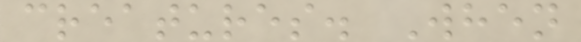creatures. When
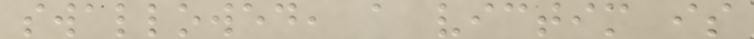swallowed, a victim is
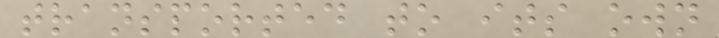transported to its own
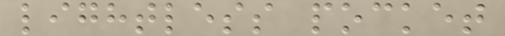lightless pocket
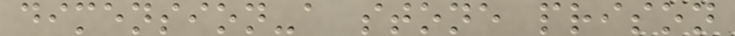dimension-a stone prison
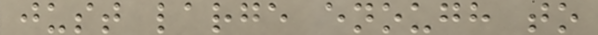just large enough to
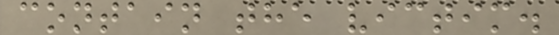contain the victim.
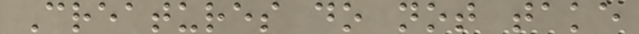Creatures do not take
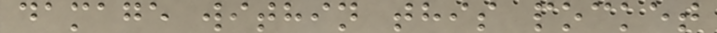damage within this pocket
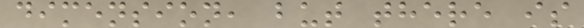dimension, but there is
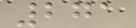271
